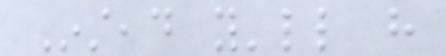Instead you'll have
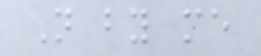Not by me
